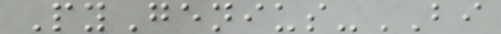PyGenius-BI
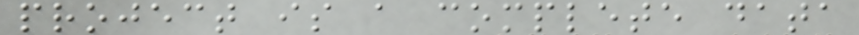project is a complete data
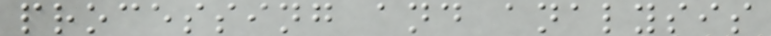processing and analysis
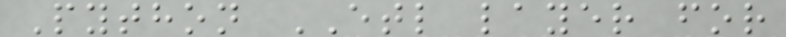Python ETL layer for
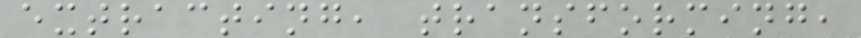extracting, transforming,
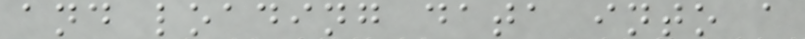and loading data into a
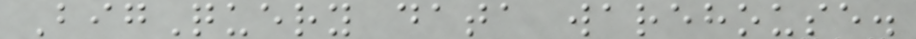BigQuery data warehouse.
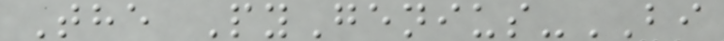The PyGenius-BI
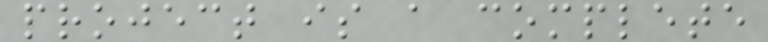project is a complete
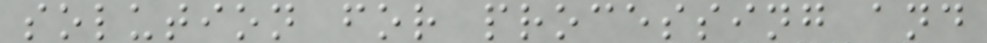solution for processing and
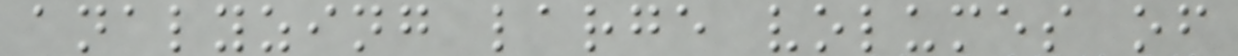analyzing large volumes of
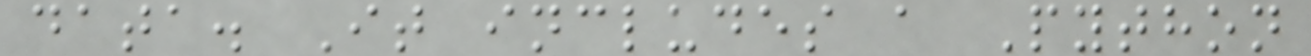data. It includes a Python
